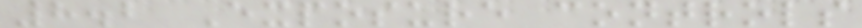8.2 Exposure controls
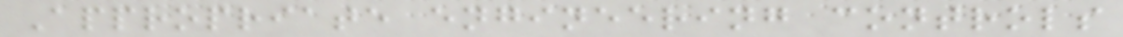Appropriate engineering controls
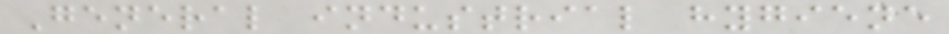General industrial hygiene
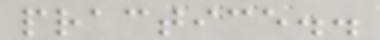practice..
